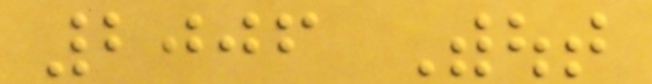2006 Without
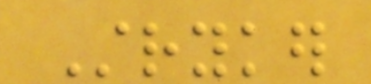Stryker
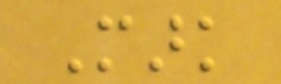Mark
